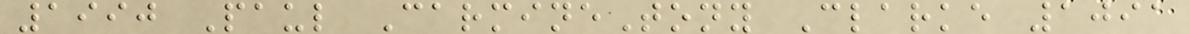1990 Paul CarmineTony Clarke 1091
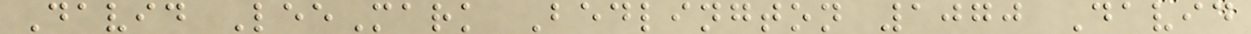David LeeMark Bedlington 1070 David
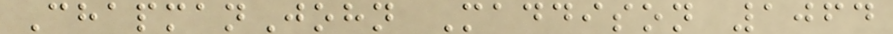ChapmanJohn Maddison 1064
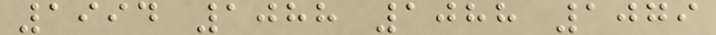1994 1088 1088 1079
